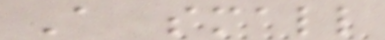A small
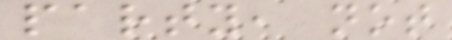party, not
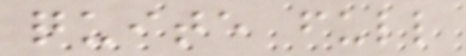quite full
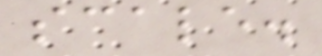scale.
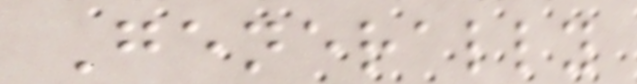Generally
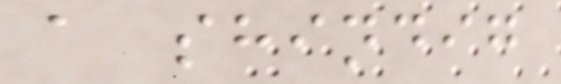a shindig
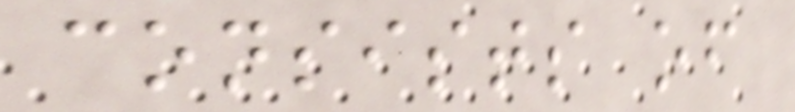consists of
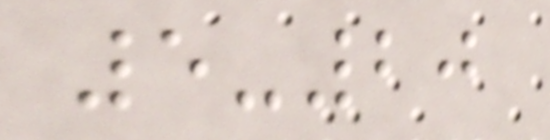5-20
